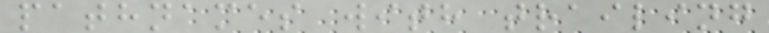pathnames with trailing
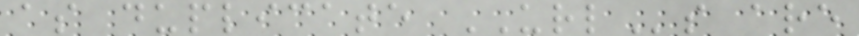as duplicate URLs are
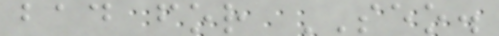bad for SEO.
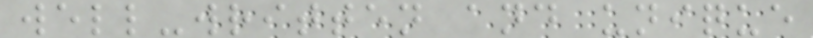well-written and unique
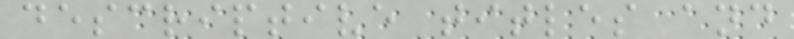descriptive titles and
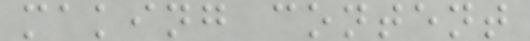making content
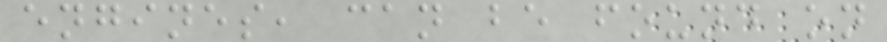engines, can be found on
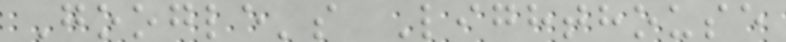Google's Lighthouse
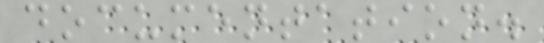documentation.
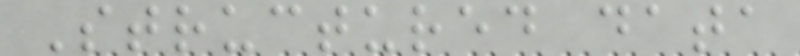Structured data
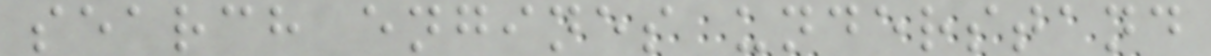search engines understand
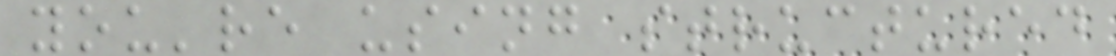you're using structured
